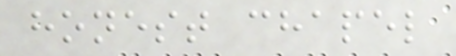honest chapel
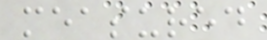measured
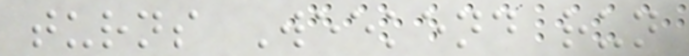turns Weekend run
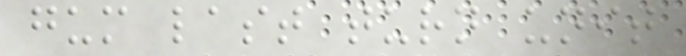gum last turn unit
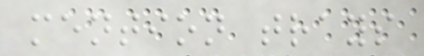mention trays
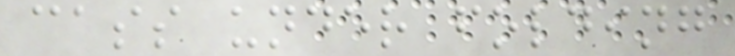cass under folding
